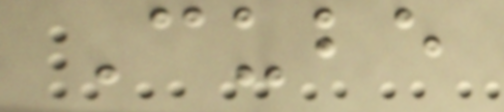Cube
